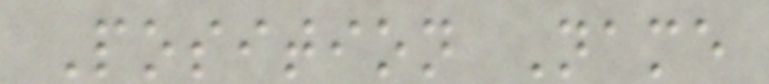Position Name
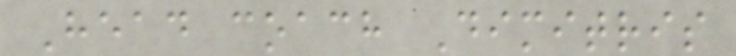Head coach Dimitris
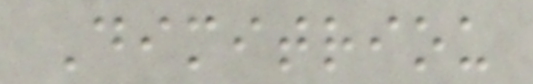Dimitriou
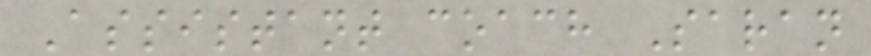Assistant coach Saran
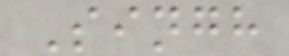Singh
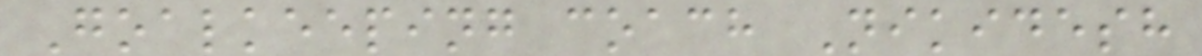Goalkeeping coach Nikidesh
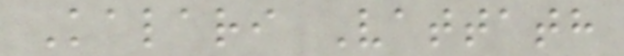Kalari Vattath
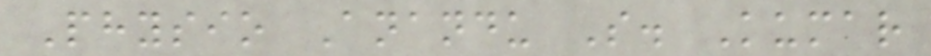Physio Anandu S. Kumar
